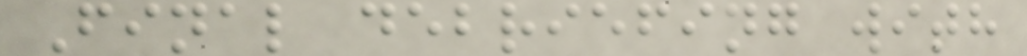Final debriefing with
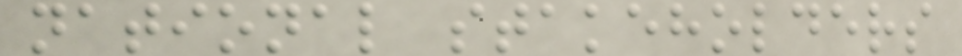national stakeholders
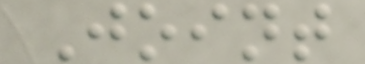Joint
